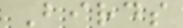Birds
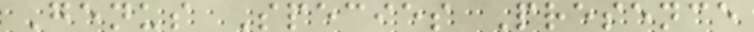Genus Species Presence
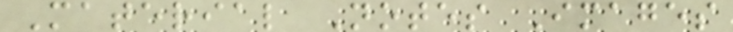Material Notes Images
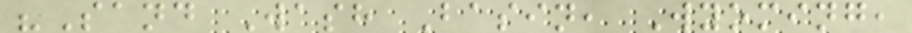"Sand Wash Basin, Wyoming,
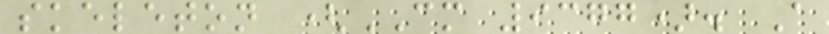skeleton (CM 9377). A
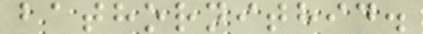bathornithid.
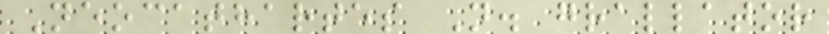Neocathartes N. grallator
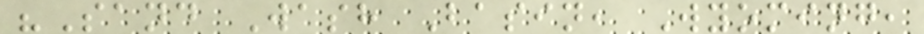"Sand Wash Basin, Wyoming,
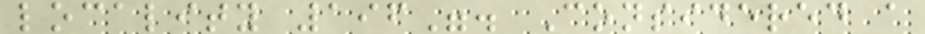locality 196". Considered a
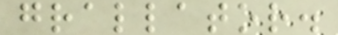grallator.
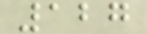127
